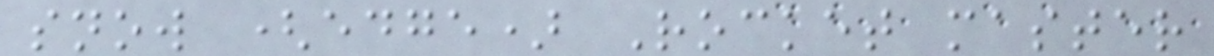snow (edge) Rocket master
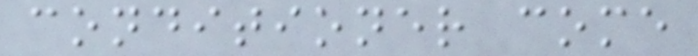conditioner come
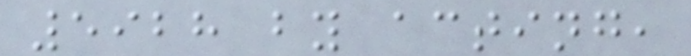5928 by acting,
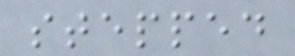stepped
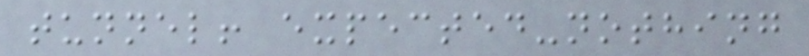tunnel! expected-nothing
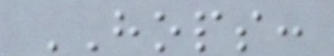HOPS:
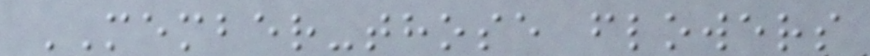MEMBER-those flowers
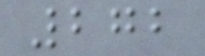272
